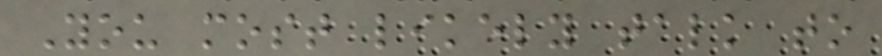You most likely talk to
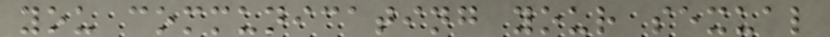you communicating your sexual
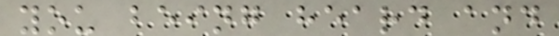you being heard and
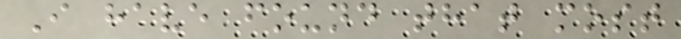I have found that most
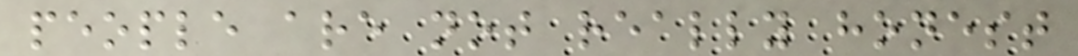people are not really honest
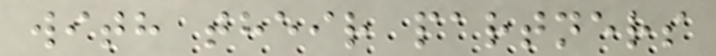with their partners
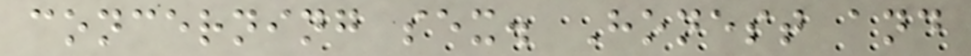concerning sex. Honest and
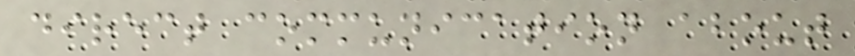direct communication about
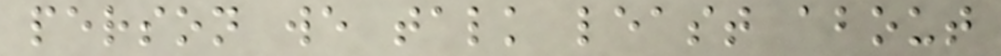person we talk least about
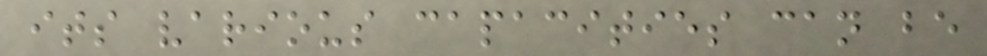its various capacities can be
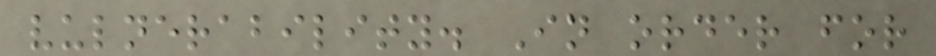vulnerability. In order for
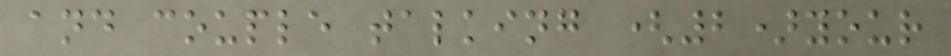and couple talking (2)your
